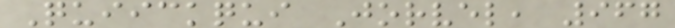Quiickqui Jorvel, 967
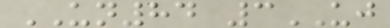UN84 3UJ
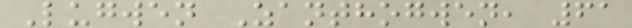Lugwen Zanthogwen, 61
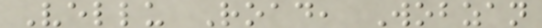Vellu Road, Wobzan
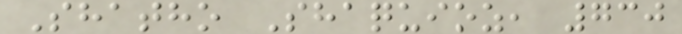Shatho Shaquioz, 730
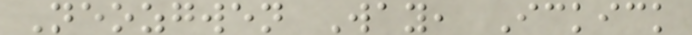Neozgwen Way, Ickick
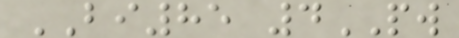BI85 4PW
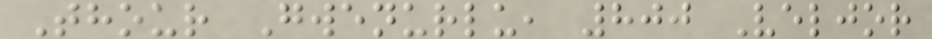Thour Gwenurlu, 800 Veljor
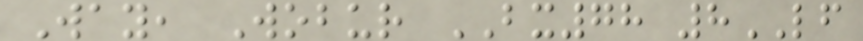Way, Wobur BX78 8LF
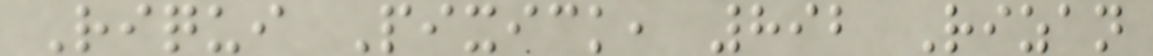Riqui Pixick, 892 Rizan
